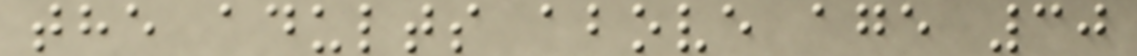the adults above age 30
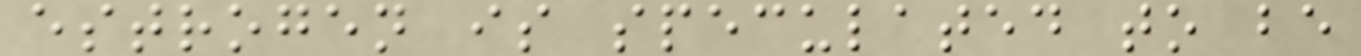estrogen is speculated to be
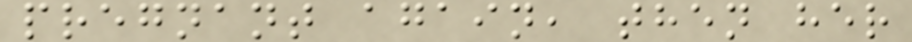pregnant again, then her
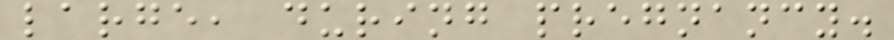large, during pregnancy.
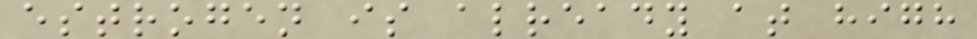estrogen is already at high
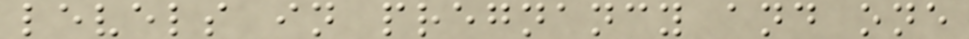levels in pregnancy and one
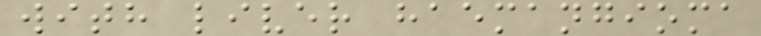with liver haemangioma
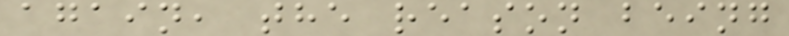again, the reason being
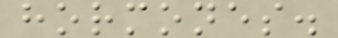hormones.
